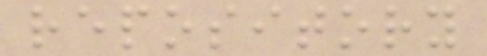repository
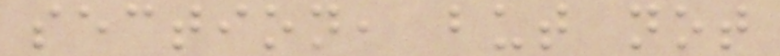section, but not
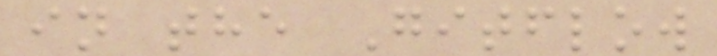in the Gitflow
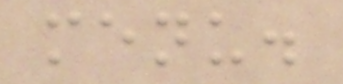menu.
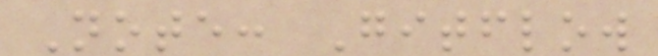Note: Gitflow
